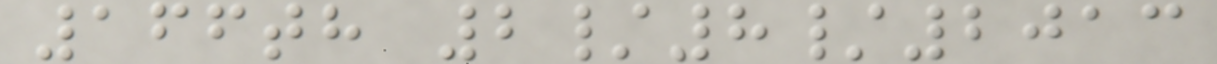166th 2/8/2013
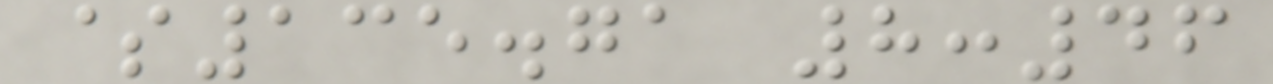$135.71 8:46
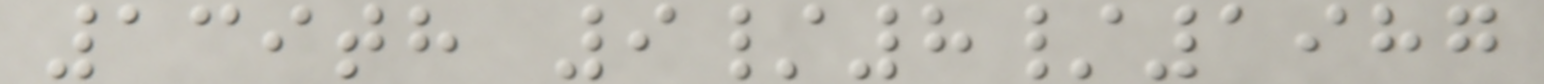139th 9/8/1987
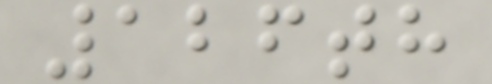126th
